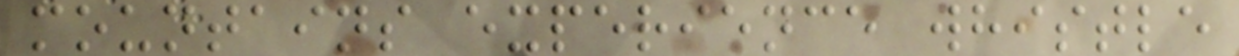mountains experience whistle
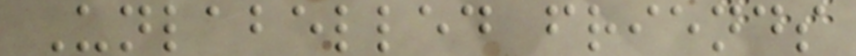Unlabelled friends
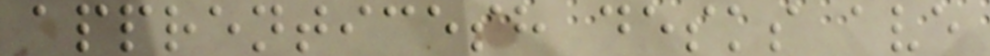apprenticesh desks ave
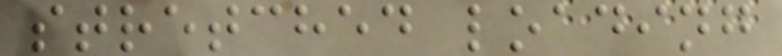stretched loading
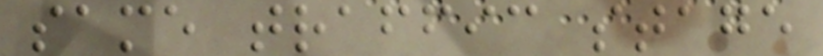same traffic stage
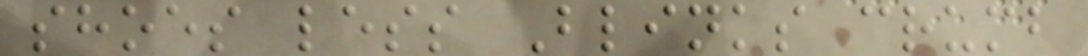shoes less Blinks crumb
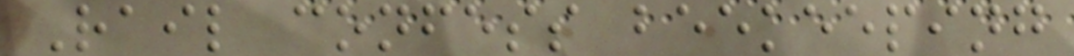Rail confess beekeeping
